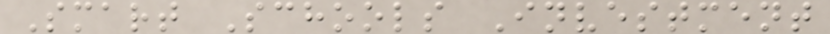Smart Schools Investment
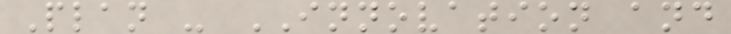Plan - INNOVATION and
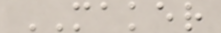MAKER
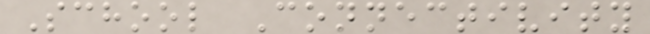School Connectivity
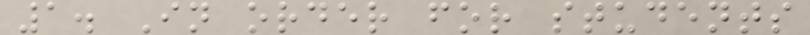1. In order for students
